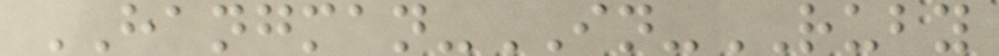HANGMAN-IN-RUBY
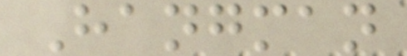Hangman
